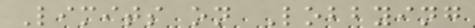Limits on Lobbying
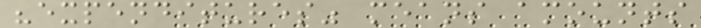"expenditures" means amounts
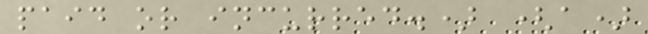paid or incurred.) (a)
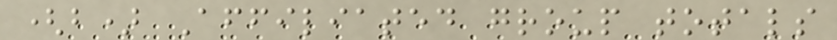(b) Affiliated group totals
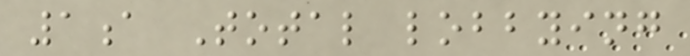1a Total lobbying
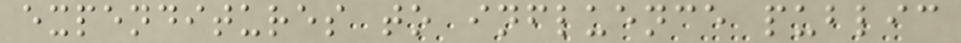expenditures to influence public
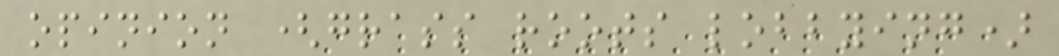opinion (grass roots lobbying)
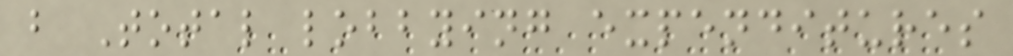b Total lobbying expenditures
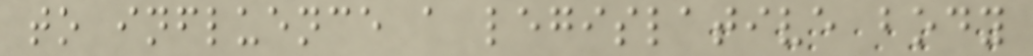to influence a legislative body
